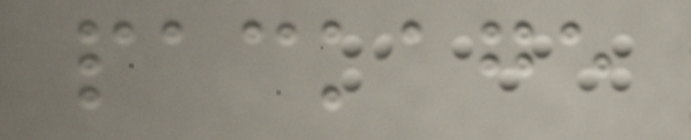package
